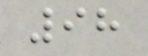98
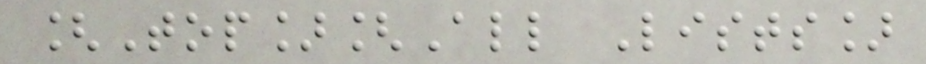[Top][All Lists]
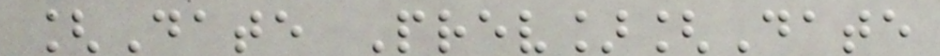[Date Prev][Date
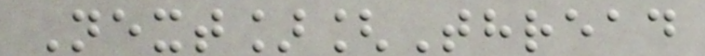Next][Thread
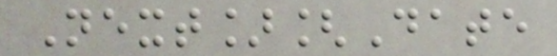Next][Date
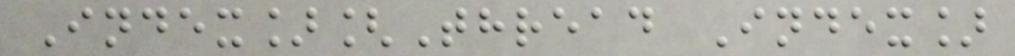Index][Thread Index]
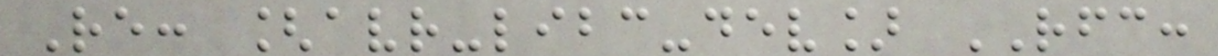Re: [avr-libc-dev] RFC:
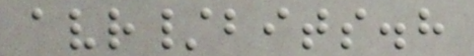avr/bits.h
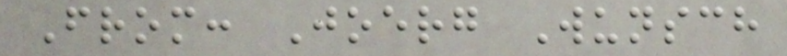From: Joerg Wunsch
